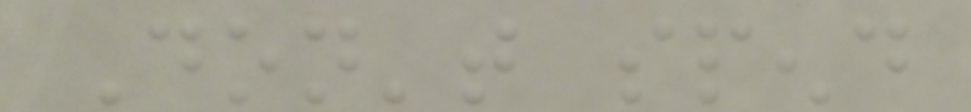Don't spend
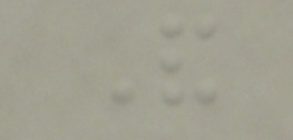And
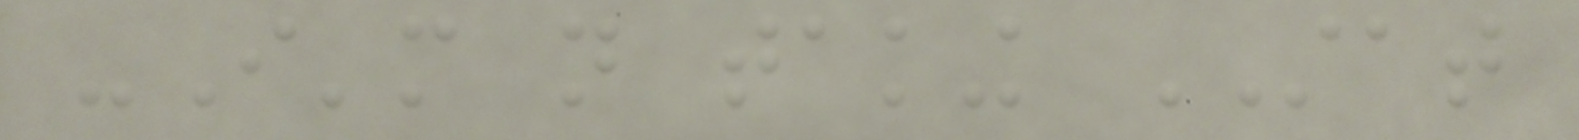-I'm not taking STAT
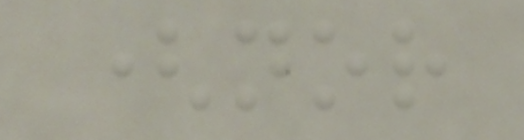(nor
